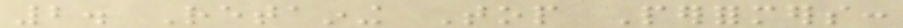2. Retaining Top Performers:
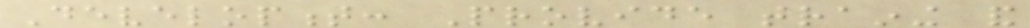Development: Provide training and
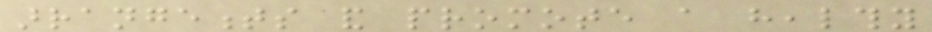arrangements and promote a healthy
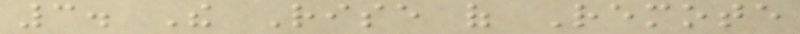3. The Rise of Remote
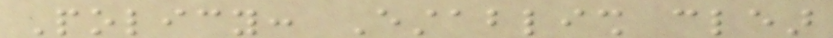Policy: Establish clear
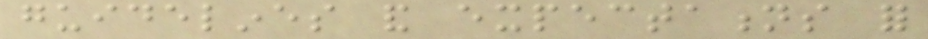guidelines and expectations for
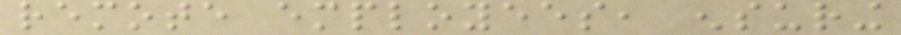remote employees, ensuring
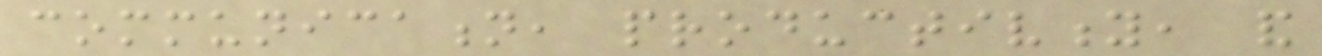communication, productivity, and
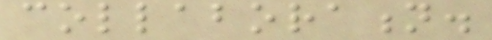collaboration.
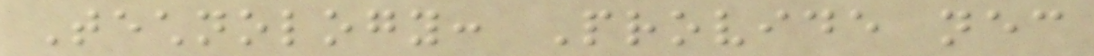Technology: Provide necessary
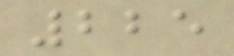225
